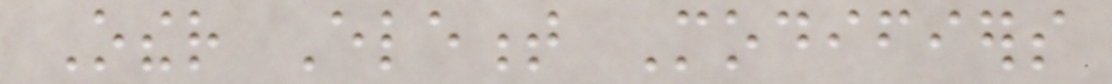Other Element Modifiers
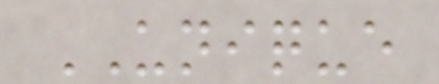UNIQUE
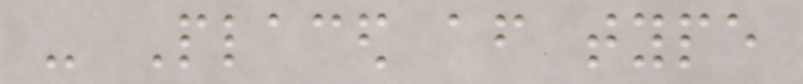- Placed after type
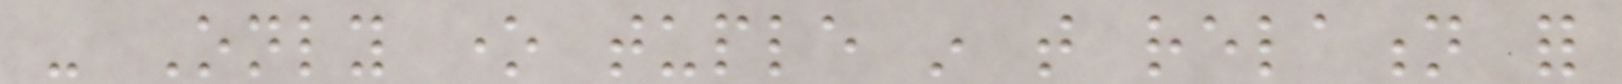- Only one tuple in that relation for
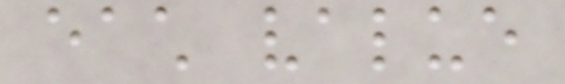each value
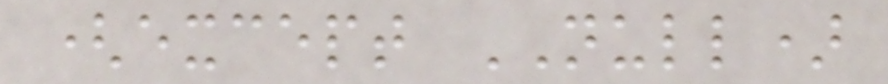(except NULL)
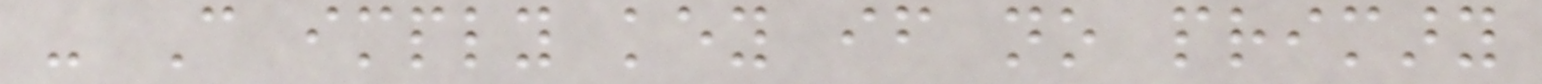- Can imply key if no primary
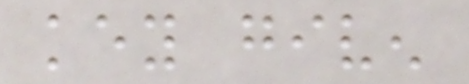key given
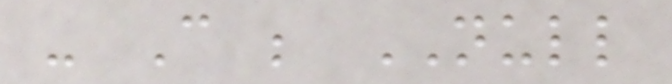- Can be NULL
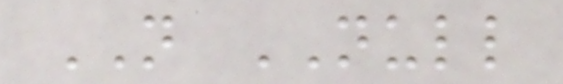NOT NULL
